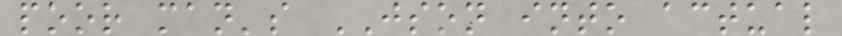poor man's JSON into actual
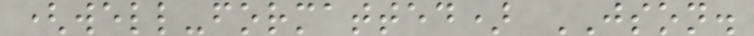(well-formatted) JSON.
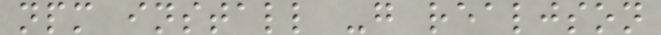npm install -g realjson
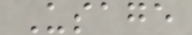Usage
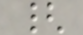{
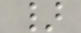}
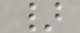}
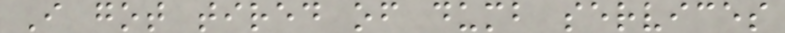I got tired of dumb services
